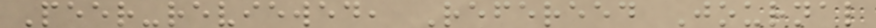Peer-reviewed, Refereed Journal
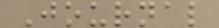Journal
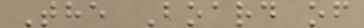The Board of
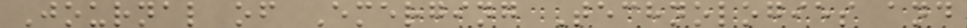Journal of Emerging Technologies and
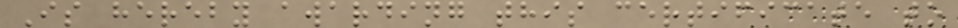Is hereby awarding this certificate to
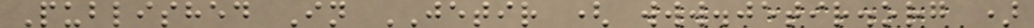Published In JETIR ( www.jetir.org )
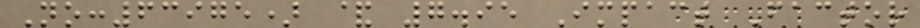No:63975) & 7.95 Impact Factor
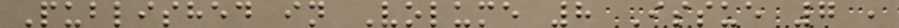Published in Volume 8 Issue 7 ,
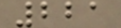221
